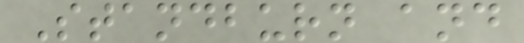Standburn and
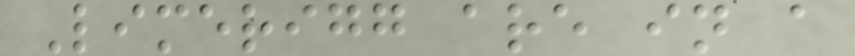Limerigg are in a
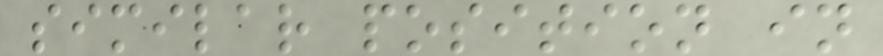similar position in
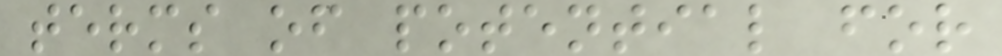terms of potential for
